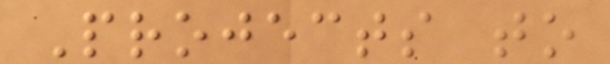Projects to
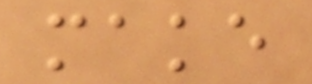make
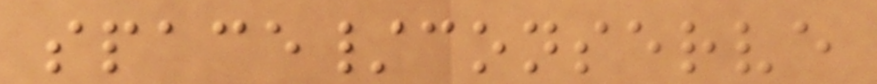space/conserve
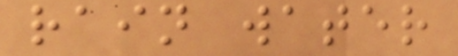rain water
